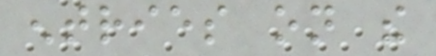entries on the
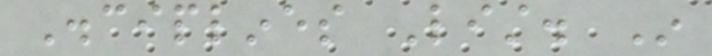Disciplines List. In
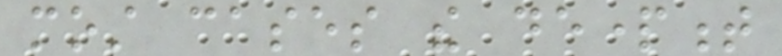most cases the department
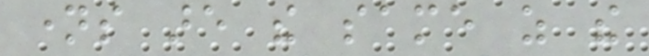names are the same as the
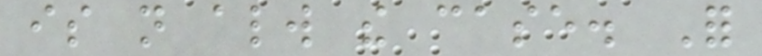is not always the case. For
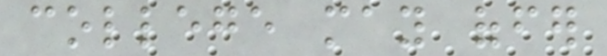college may offer
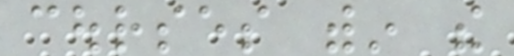courses within the
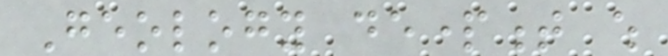Geology department which
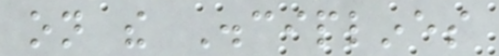on the Disciplines
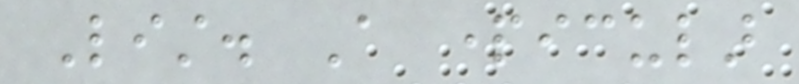List. A particular
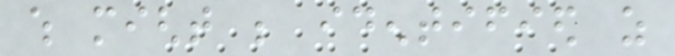which might be identified as
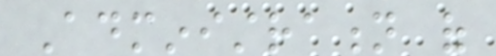Administration of
